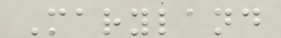Maryland
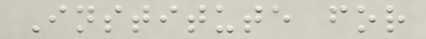Institute for
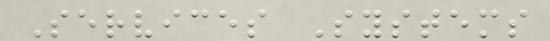Services Systems
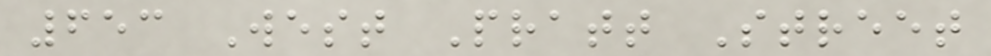653 West Pratt Street
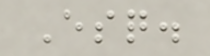Esq.
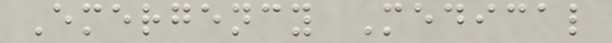Emergency Medical
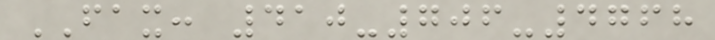FAX: 410-706-4768
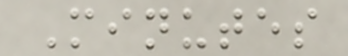Minutes
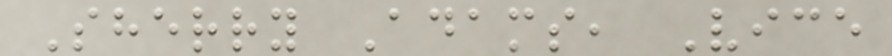Sherry Adams, Vice
